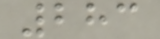283
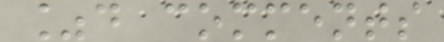%d comments
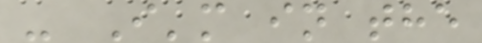- I'm in the
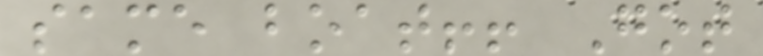same boat!! Got
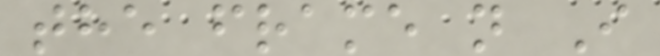the frame n I
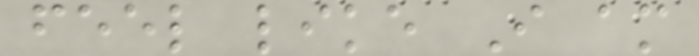feel like I am
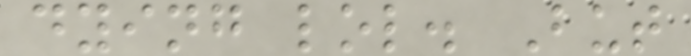dying lol. But
